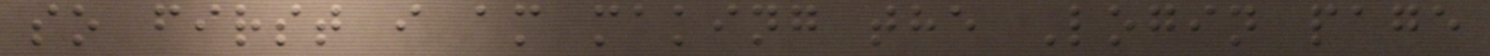so first i am making the Login page
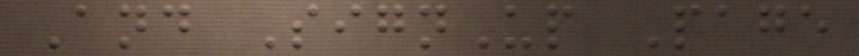And SignUp Page
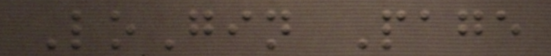LoGin Page
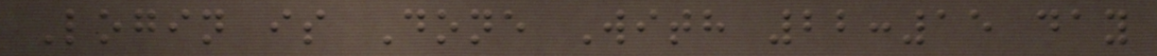Login is Done With 22:15 day
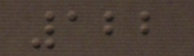122
